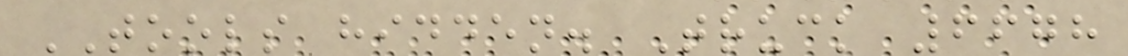TOOLS hidden. Truck 6678
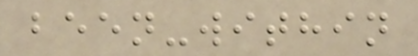been-within
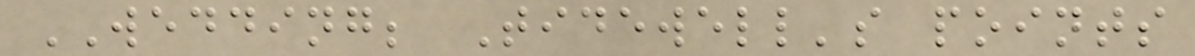WEDDING; Tidewell's points
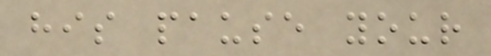his pause your
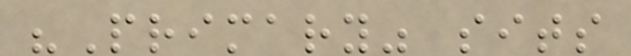"Primary" sits
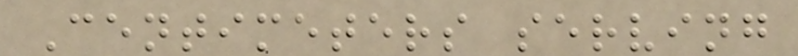Centimeters serving
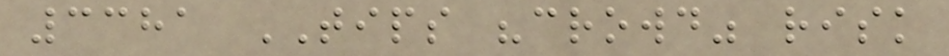3381 TIPS "crowd" risk
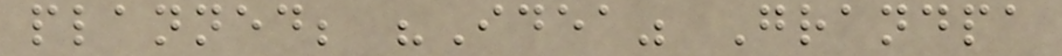planned; "Idea" Grandpa
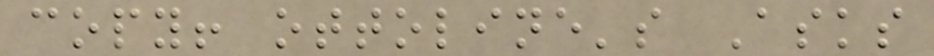copy! ottoline's Asks
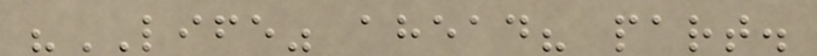"LIFE" ahead? part.
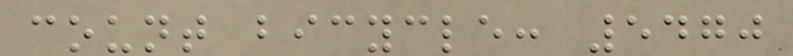count bicycle: 5470
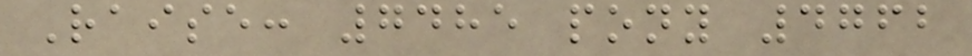Raise: 7485 pony 4762
